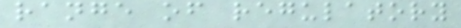range of regulatory
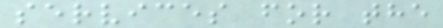services for the
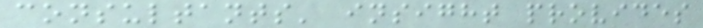consultants' insight provides
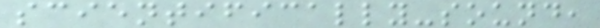scientifically-sound,
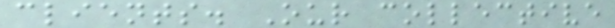clients. Our collective
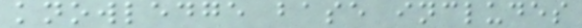knowledge base includes
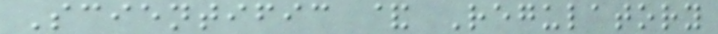Scientific & Regulatory
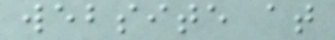website at
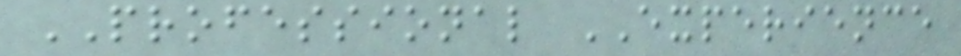PROFESSIONAL EXPERIENCE
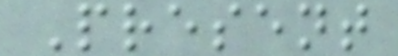Present
